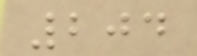204
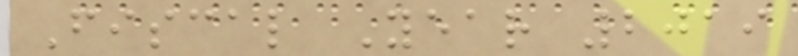Fiscal Year 2019
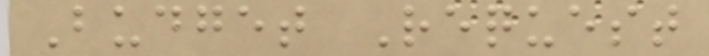Budget Request
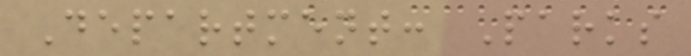Department: Parks
